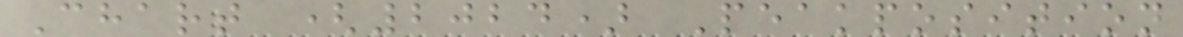Chart (2024) Peakposition
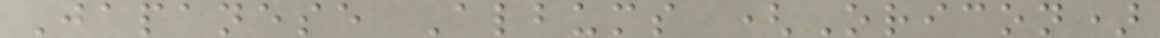Japanese Albums (Oricon)
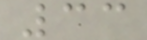33
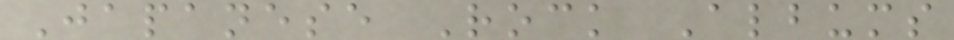Japanese Rock Albums
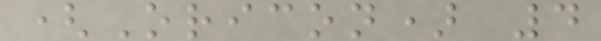(Oricon) 4
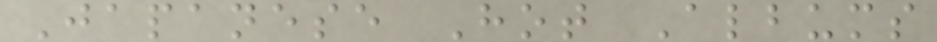Japanese Hot Albums
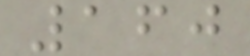160
